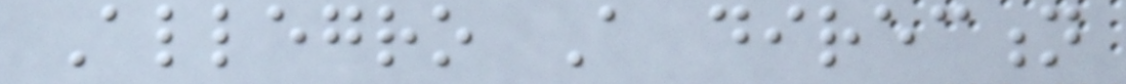Allegro A direction
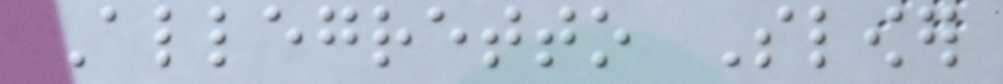Allegretto Slower
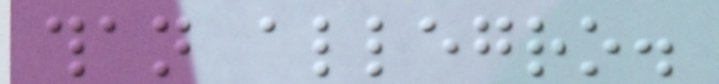than allegro.
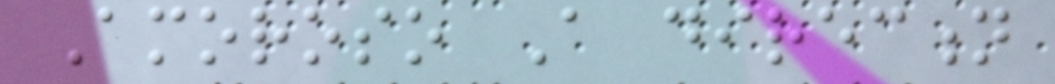Amoroso A direction
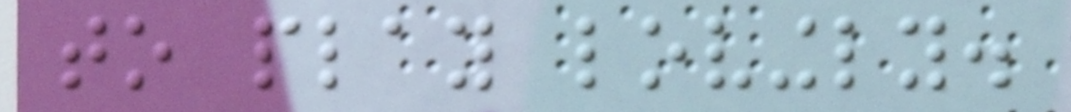to play lovingly.
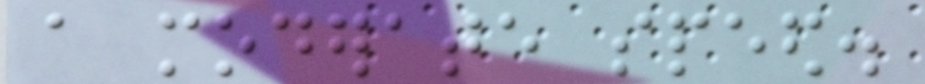a moderate speed.
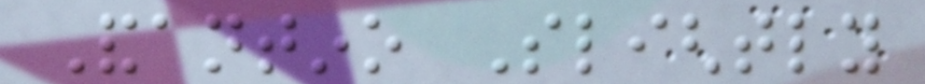Andantino Slightly
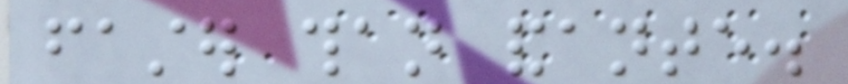faster than andante.
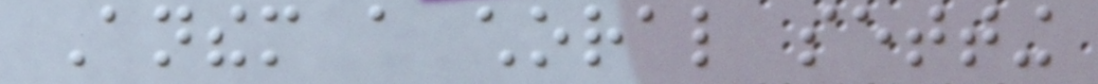Anthem a choral setting
